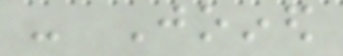- Joined
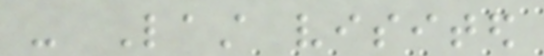- Last visited
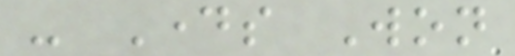- Days Won
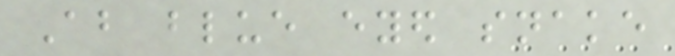About blue eyed snake
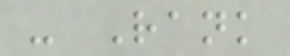- Rank
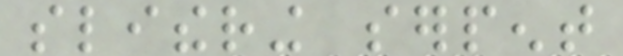slithering serpent
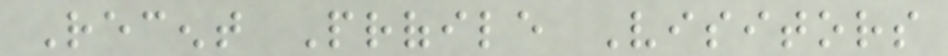Recent Profile Visitors
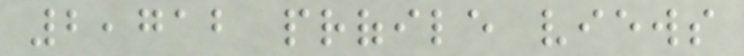2,712 profile views
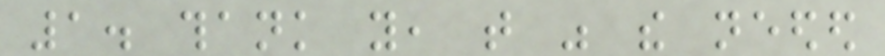1. thank you, that was the needed
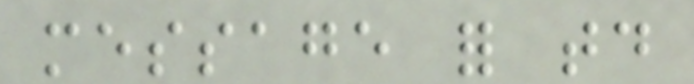message for today
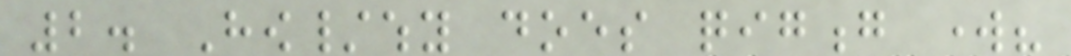2. How/why does qigong work?
